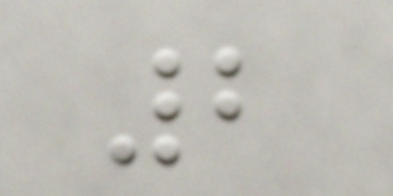2
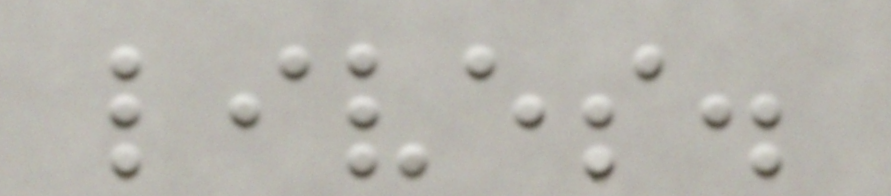lives.
